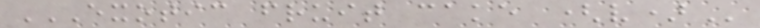EXOTIC FRUIT CAKE (V)
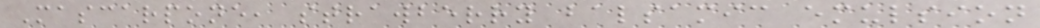Mascarpone, strawberry balsamic emulsion
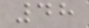48
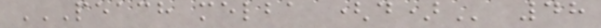PEACH MELBA (D) 48
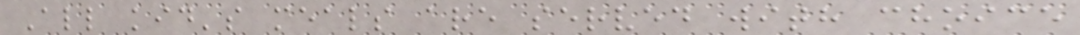All kid's meals are served with choice
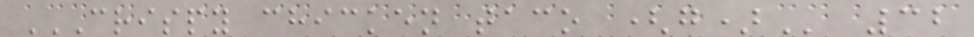CRISPY CHICKEN TACO (G) 32
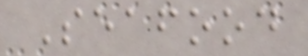Seafood
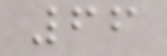66
